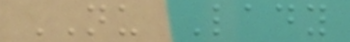NU Lady
